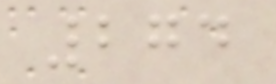274
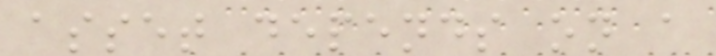asset depends on a
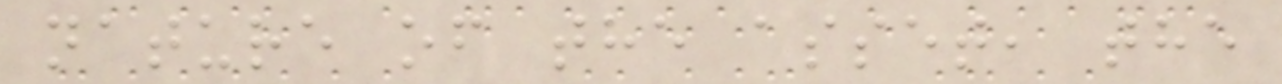nature of the asset, the
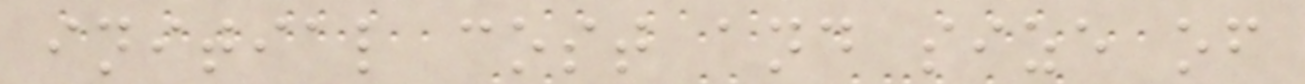initial cost and size of
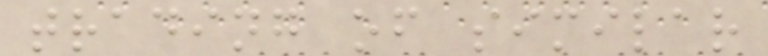trading of similar
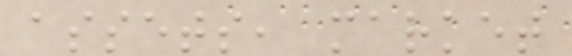assets, market
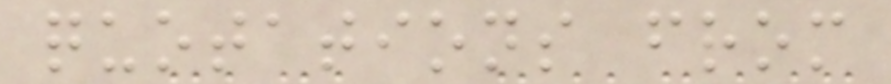quotations from
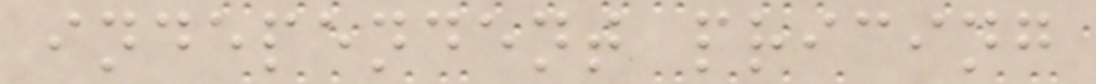independent pricing
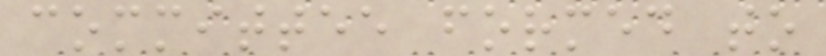committee formed to
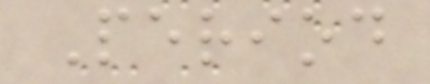Period
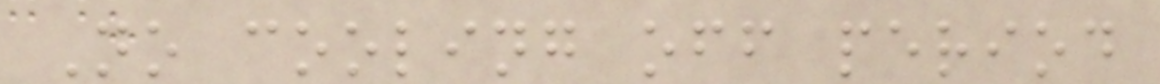No cooling off period
